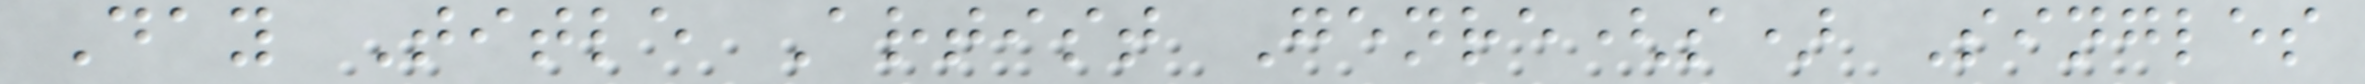Day Title Artist Genre(s) Singles
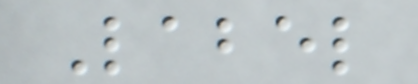Label
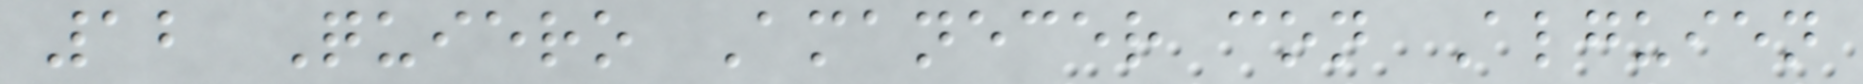12 Quiero Amanecer con Alguien
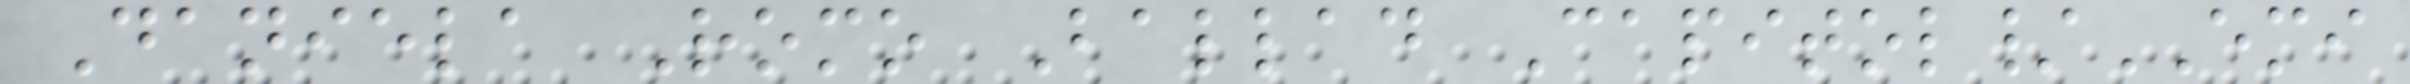Daniela Romo Ballad Capitol/EMI
